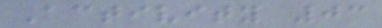Activity 03
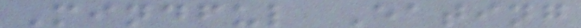Mindful Eating
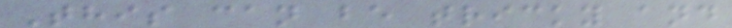This can be tricky and
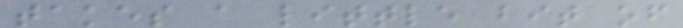takes a little bit of
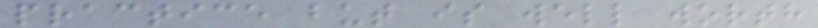practice but is well worth
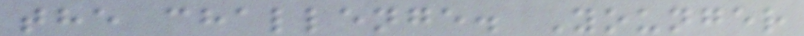the challenge. Younger
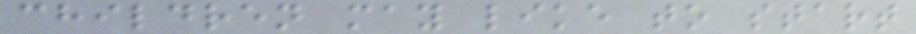children may like to start
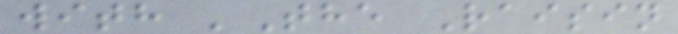with 'The Raisin
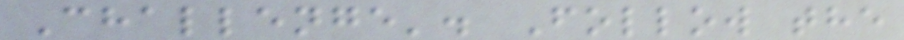Challenge'. Follow the
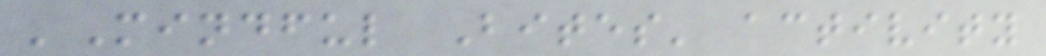'Mindful Bites' activity
